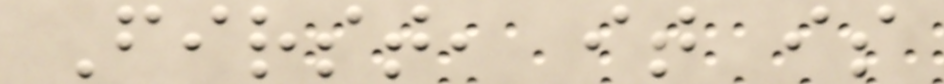First, it is
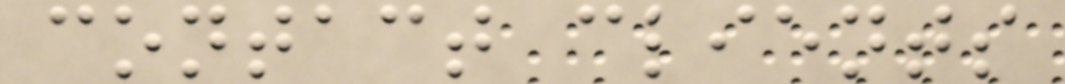contact clients
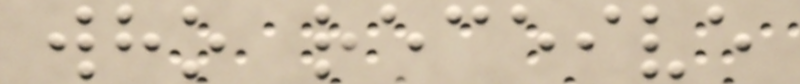who receive
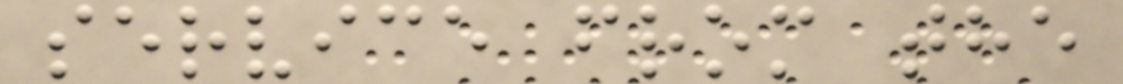service from the
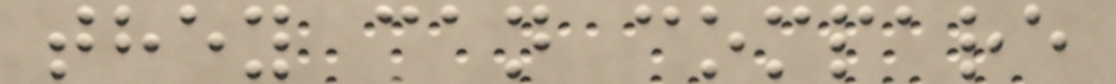they can compare
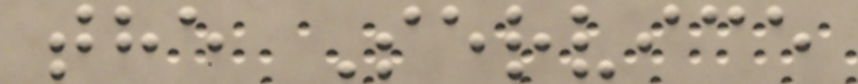the Service
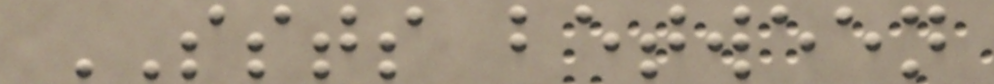SSTS between
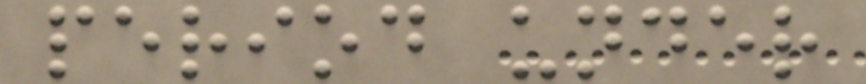period under
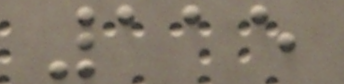115
